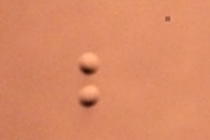be
